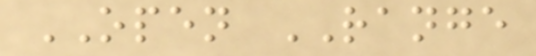OPEN RANGE
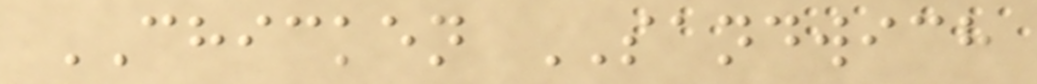CHICKEN SANDWICH
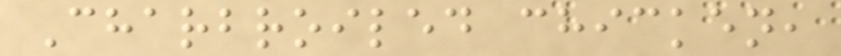Charbroiled chicken,
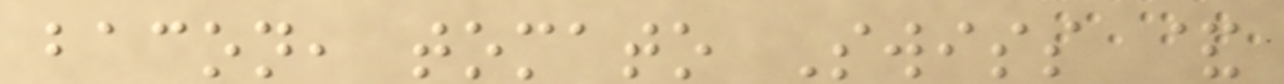bacon, tomato Swiss &
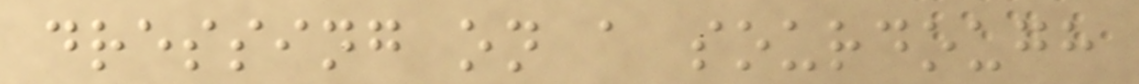dressing on a sourdough
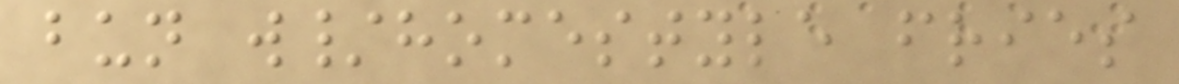bun w/homestyle fries
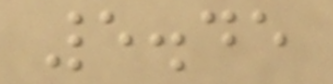5.45
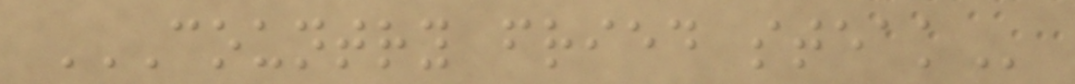COUNTRY FRIED STEAK
